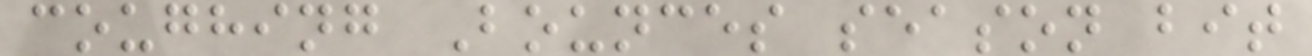coughing Bounces season bit
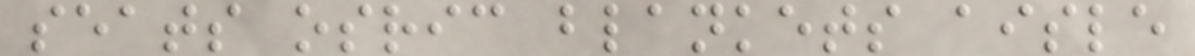seats osric blankets aisle
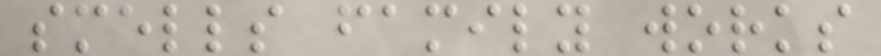smells family works
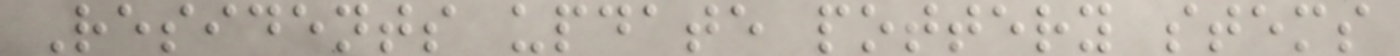Residents update pottery stems
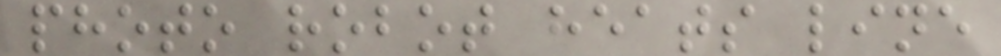photo robot heats line
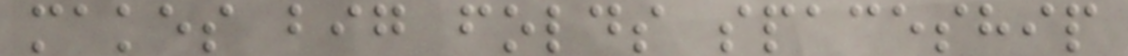makes big folds spaceship
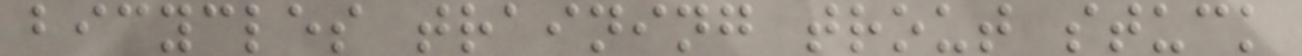bicycles training trout stuck
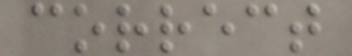correct
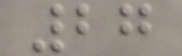27
